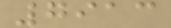7913
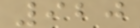920
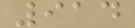914
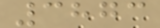3873
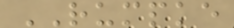RUMPKE
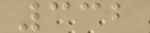332
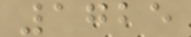1725
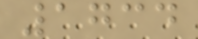1734
